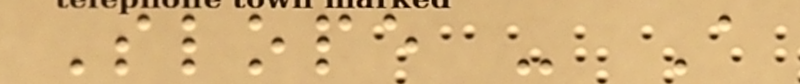Slope - A
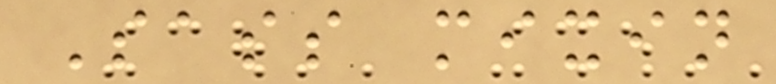Sass mixin
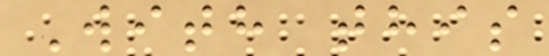With this
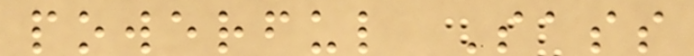powerful Sass
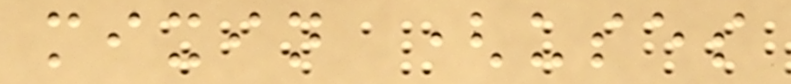mixin (uses
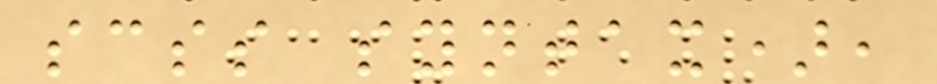scss syntax),
